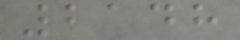2148
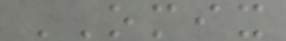OMIX
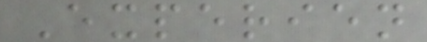Experien
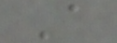A
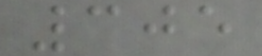305
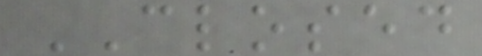CLOSED
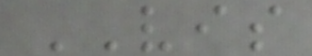VIS
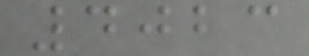4023
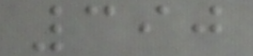390
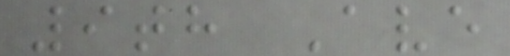9th Ave
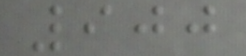900
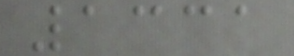1331
